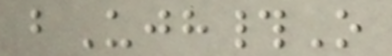bUjh#O
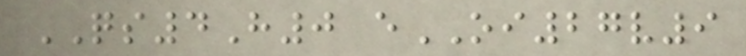QS4H0 eOI27v9
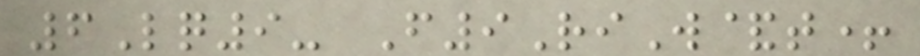6Lq9- F9RiW&t+
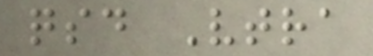qsd Vtra
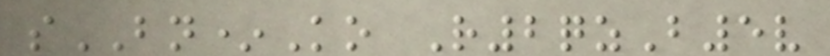sBN*Ko R2qzB5v
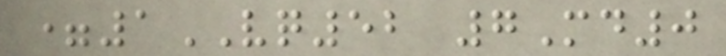=1VQ52 7Md0
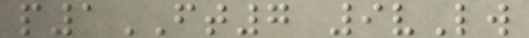p1FT7 9vLw
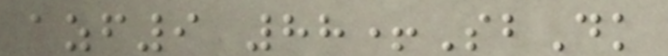azf9 88+SbDk
